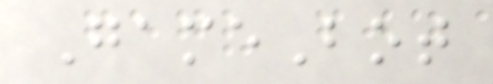GameBot
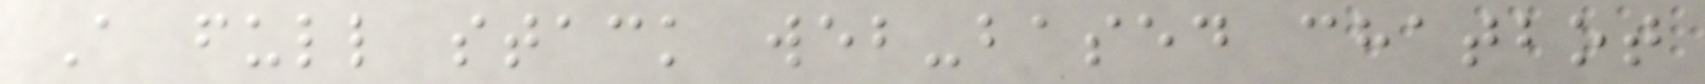A full stack web-based chatbot
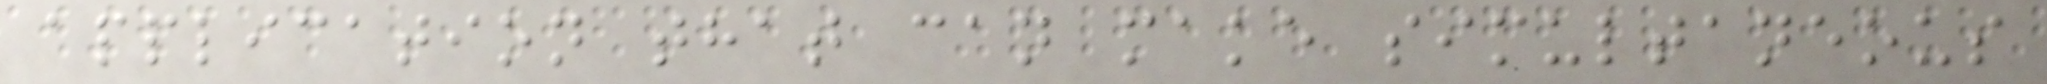application that can make simultaneous
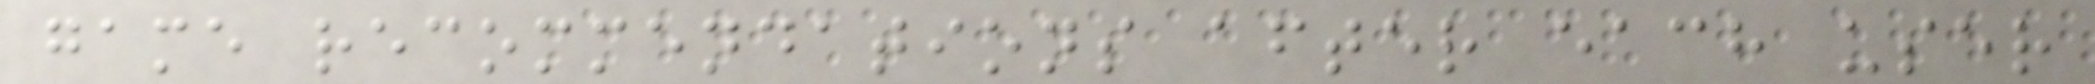game recommendations after each user
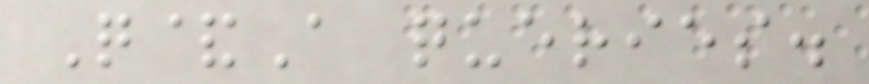Q&A queries.
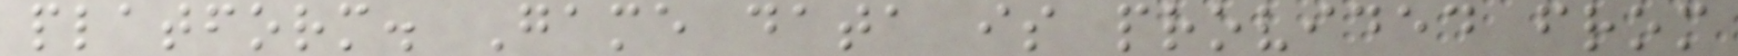platform. Game data is provided from
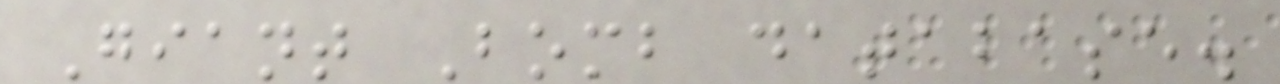Giant Bomb database.
